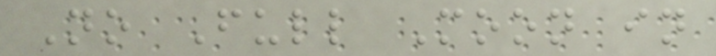No Full Moon in
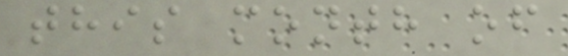this month of
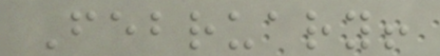February!
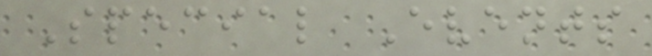Special Events
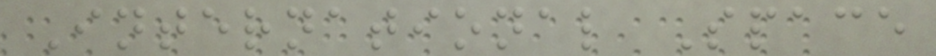International Space
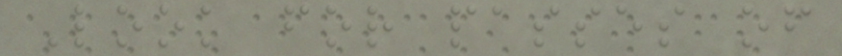Look for passes of
